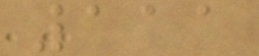111
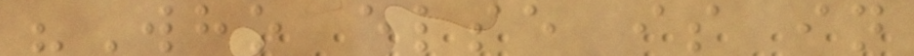"Who else is in
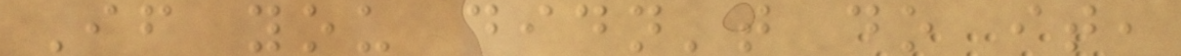If you didn't do it,
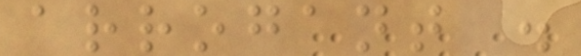arrogant .
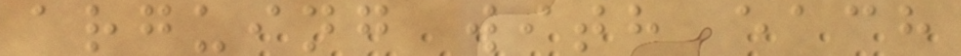arguing with each
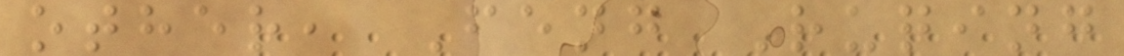other, Feng Ruqing
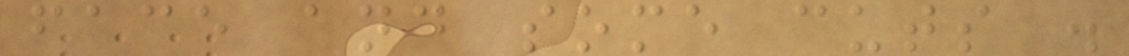face and some cuts .
